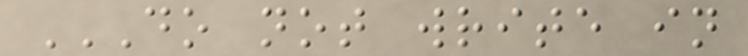DO NOT WRITE IN
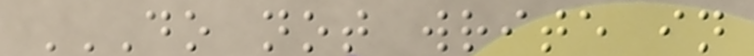DO NOT WRITE IN
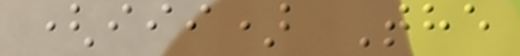(iii) The
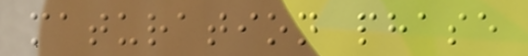maturation phase
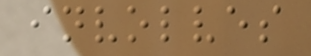involves
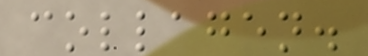collagen.
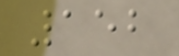152
